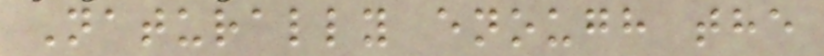Naturally enough the
